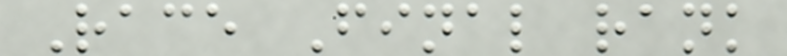Race Final rank
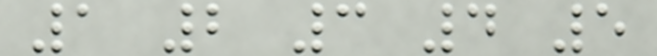1 2 3 4 5
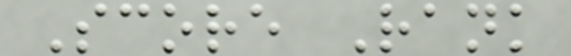Score Rank
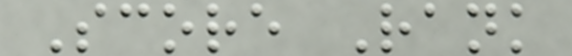Score Rank
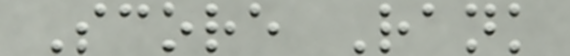Score Rank
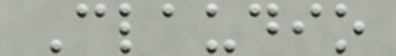Claudio
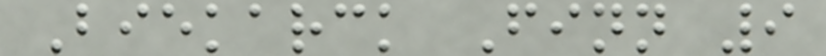Biekarck Finn 9
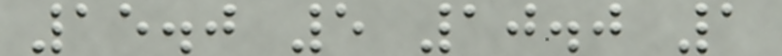15.0 5 10.0 1
